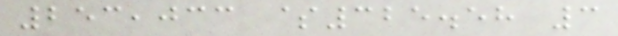253,033 $325.58 3
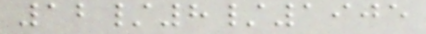12/8/1905
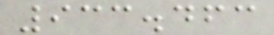933.463
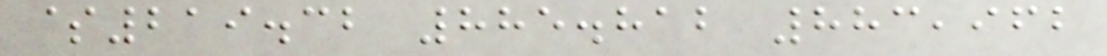$219.32 885.812 883,962
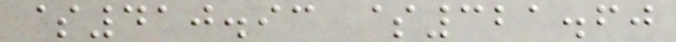$410.93 $321.60
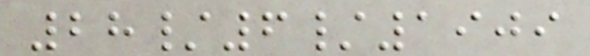28/6/1909
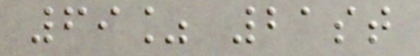69% 21st
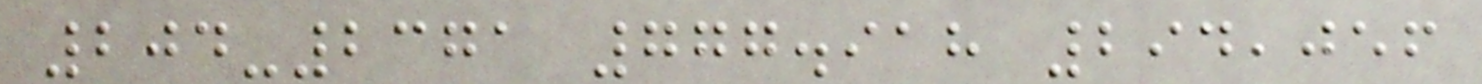204-2371 777.918 294,056
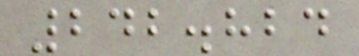242.824
